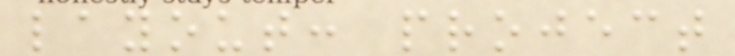layout: project
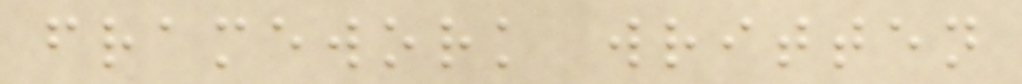framework written
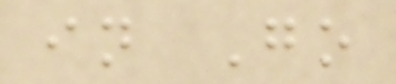in Go
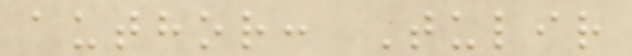author: Tulir
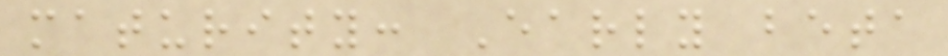maturity: Early beta
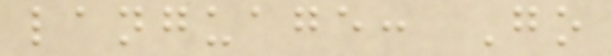language: Go
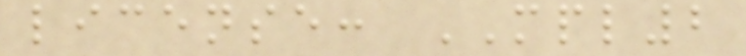license: MPL2
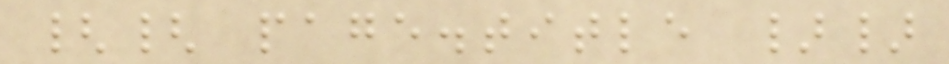{{ page.title }}
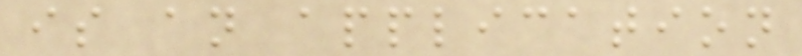is an application
